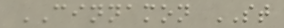CINNAMON ST
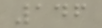146
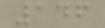146
